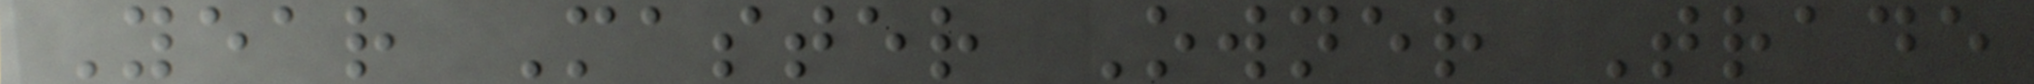Year Master Owner Trade
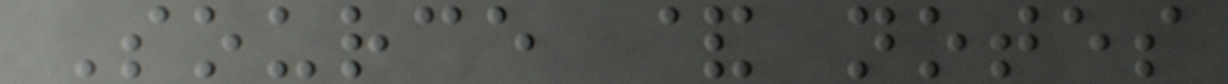Source & notes
